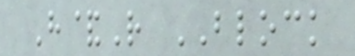H&R BLOCK
